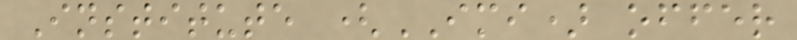Institute (IMI) offer
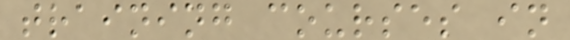training courses in
